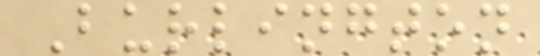Burlington
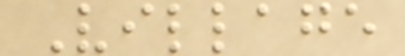Village
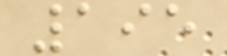195
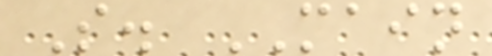S. MAIN
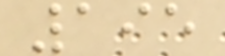195
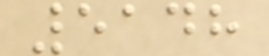5148
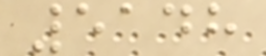5148
